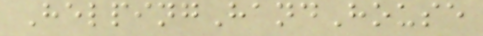HelpingHandHouse
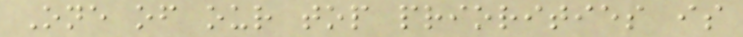One of our top priorities is
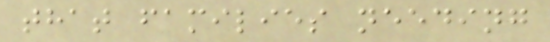that families needing
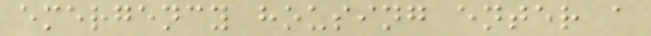emergency housing enter a
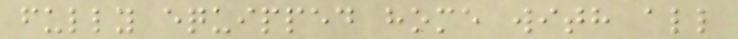fully equipped home with all
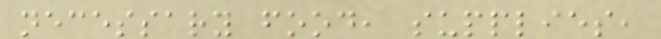necessary food, supplies,
